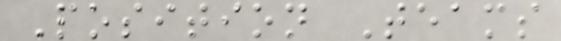Position Teams
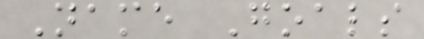Name Goals
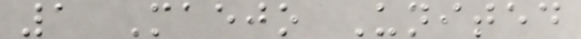1 Maejo United
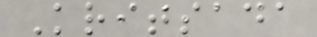Kritsada
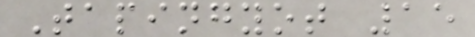Tapingyot 15
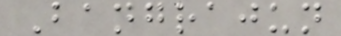Bangrajun
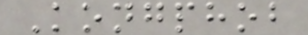Kongphob
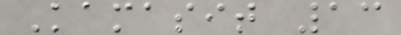Kamasit 13
